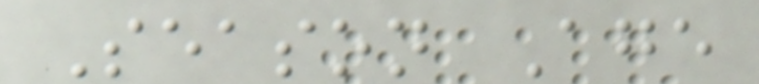Season Age
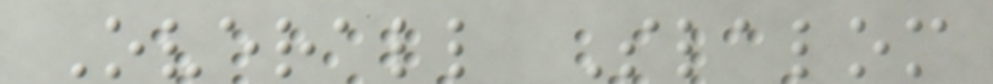Overall Slalom
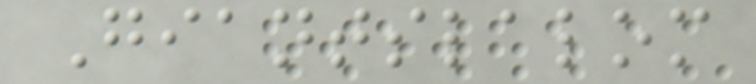Giantslalom
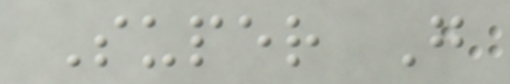Super G
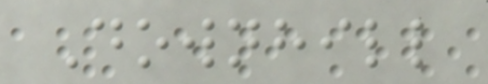Downhill
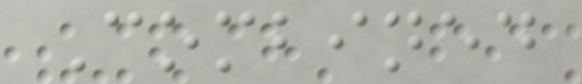Combined
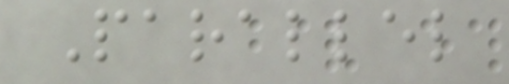Parallel
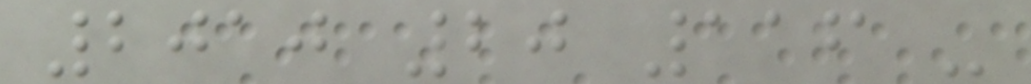2010 20 116 -
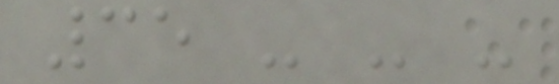35 - - -
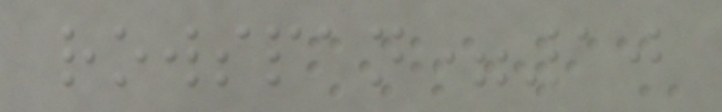rowspan=10
